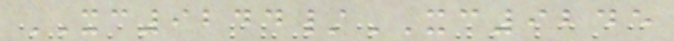XC9244/XC9245
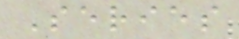Series
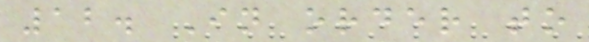12. In order to
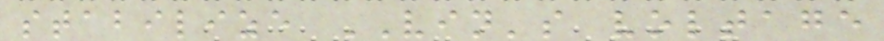stabilize VIN's voltage
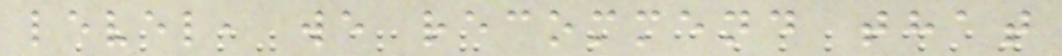level, we recommend that
